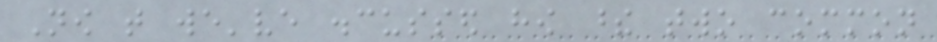Now that we've discussed how these two common
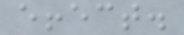effect.
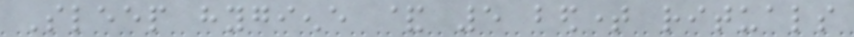Sleep hygiene & 5 bedtime rituals
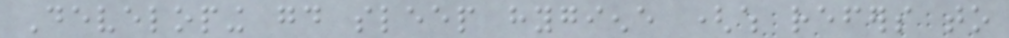Developing good sleep hygiene (which refers to
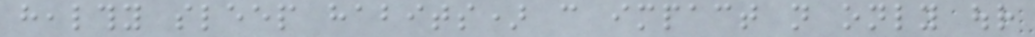healthy sleep habits) can impact not only our
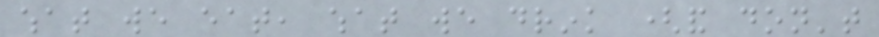what we eat, what we drink (and don't
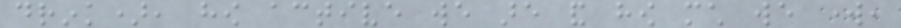drink), how active we are and how much we work,
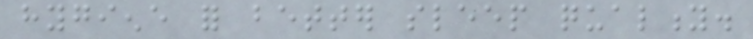hygiene for better sleep quality.
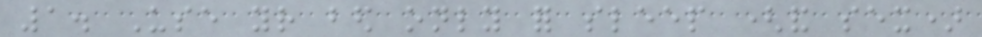1. Use your bed only for sleep (and sex)
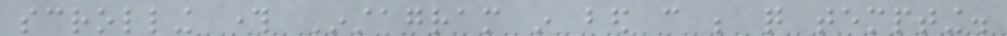scrolling through Instagram in bed can be quite tempting.
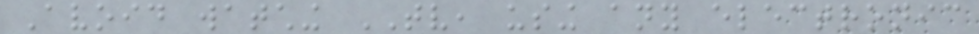Avoid watching TV, using any electronic
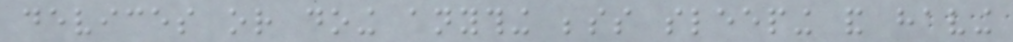devices or doing anything besides sleeping and having
